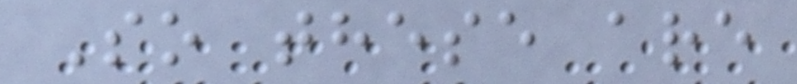So these are
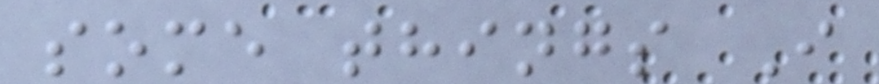some things I
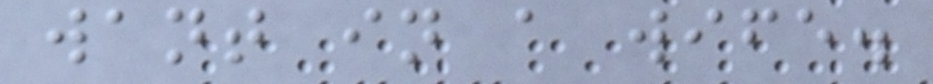want in a wife.
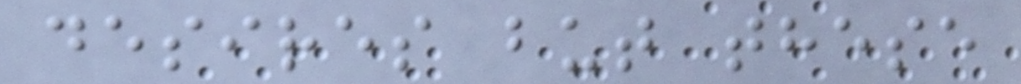desires but these
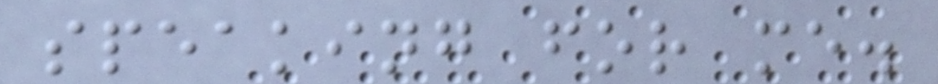speaking for me.
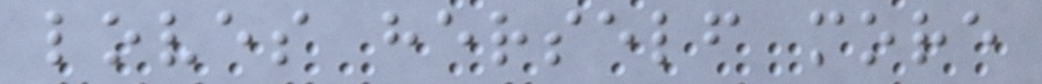loves herself more
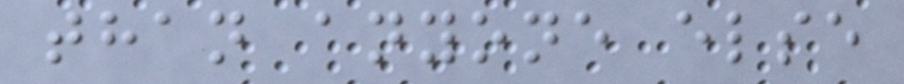than anyone else
